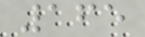165
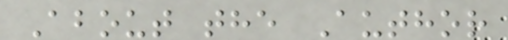About the Author
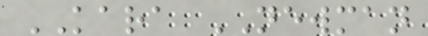KARA NEWMAN
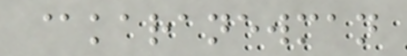@karanewman
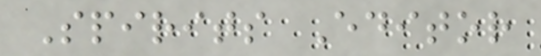Spirits Editor
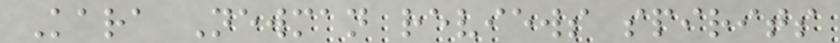Kara Newman reviews spirits
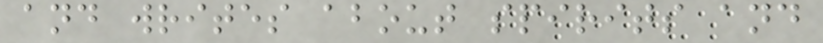and writes about spirits and
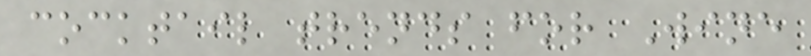cocktail trends for Wine
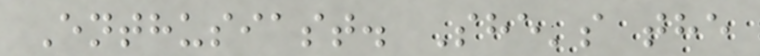Enthusiast. She's the
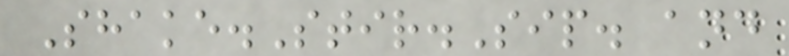Shake.Stir.Sip. and
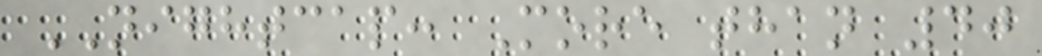NIGHTCAP: More than 40
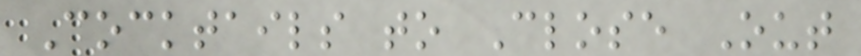Cocktails to Close Out
